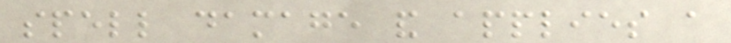spell damage and applies a
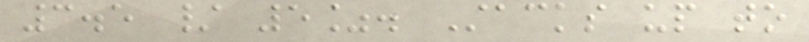3.5 / 5%. Stacks up to
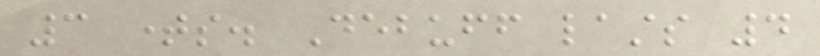3 times. Debuff lasts 4
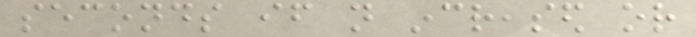seconds if not increased or
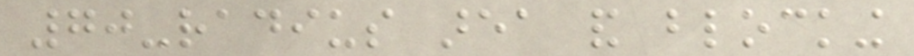70-radius area and blocking
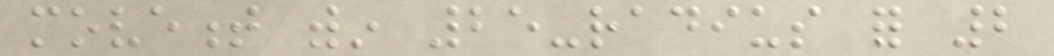movement within 25-radius for 2
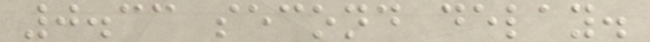0.33 second delay.
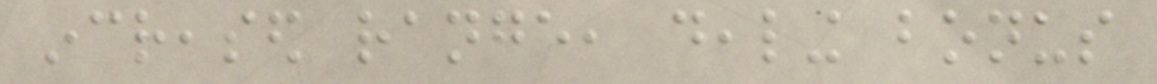increased range, dealing bonus
